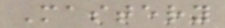Mastery
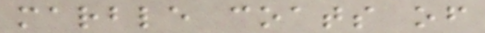marble coats of
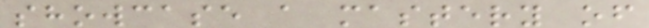showcase a mastery of
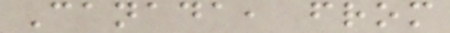Canada, from
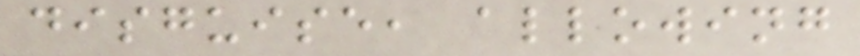disguise, allowing
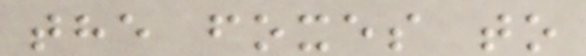the foxes to
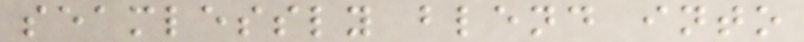seamlessly blend into
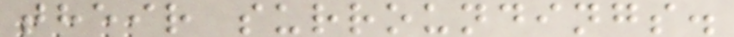their surroundings.
